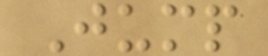Jump
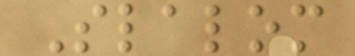Slalom
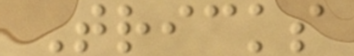Tricks
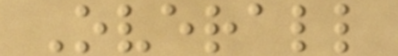Overall
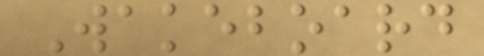Wakeboard
